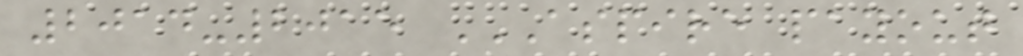2014-2015 ASPIRE PAYOUT
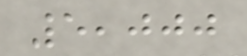5,000
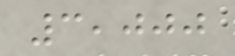3,000
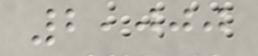2,000
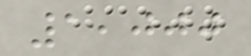1,000
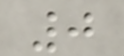0
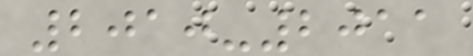2010-2011
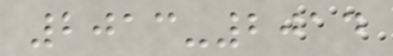2013-2014
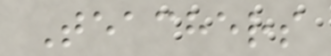Teachers
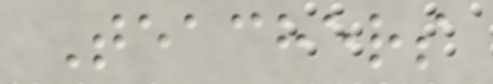Teachers
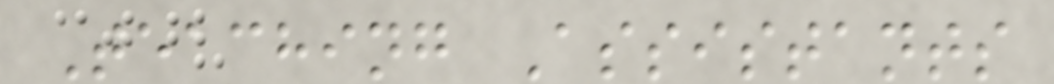Teaching Assistants
